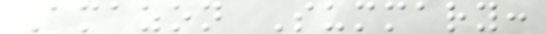Amazon Summary:
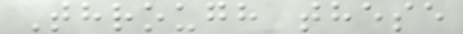Through these
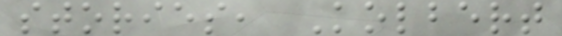stories, Kolbert
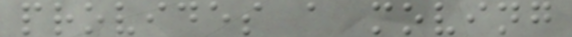provides a moving
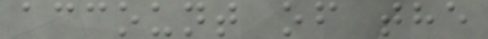account of the
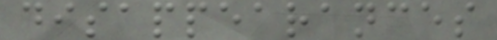disappearances
